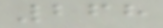268
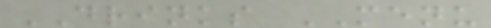DRINKS MENU
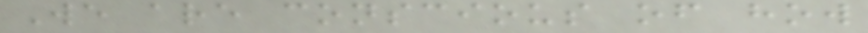We are conscious of how
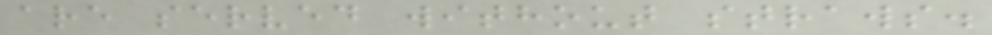are served without straws.
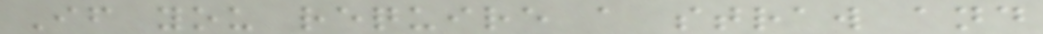If you require a straw and
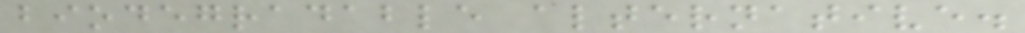biodegradable alternative.
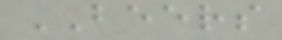BEERS
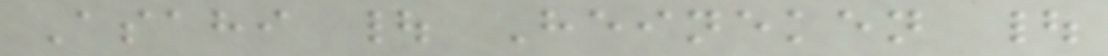Asahi | Heineken |
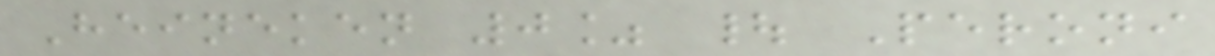Heineken 0% | Peroni
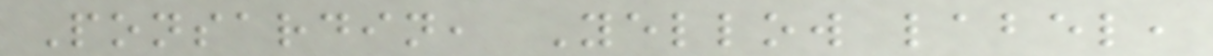Ponsardin, Yellow label,
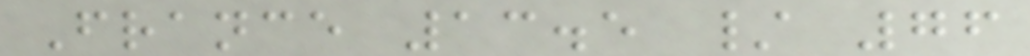France 13.5 / 76
